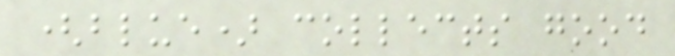(blue) collects good
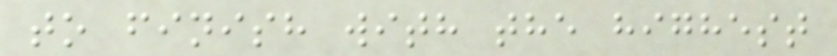to finish with the highest
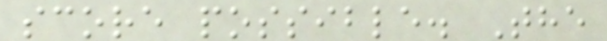score possible. The
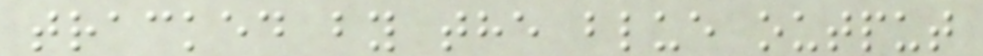tracked by the blue output
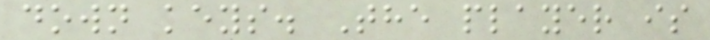down keys. The player is
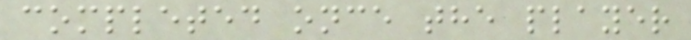completed once the player
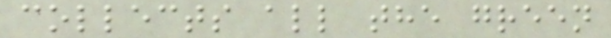collects all the green
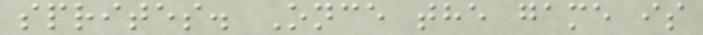sprites. Once the game is
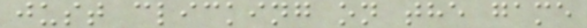just clicking on the game
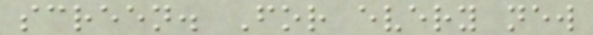screen. For every new
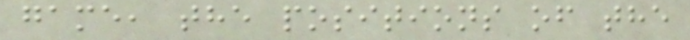game, the positions of the
